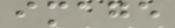image
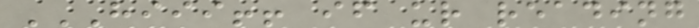HIII!! IF UR READING
